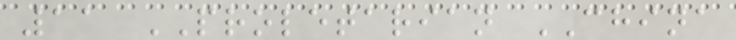11 PROLETARIAN CHINA
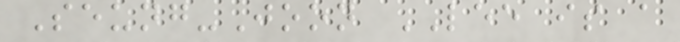Seung-Joon LEE is a
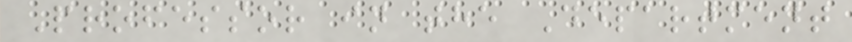Professor in the Department
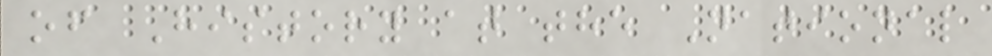of History at the National
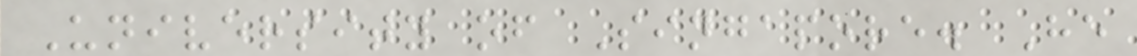University of Singapore. He
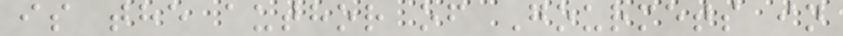is the author of Gourmets in
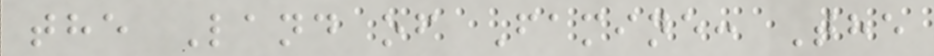the Land of Famine: The
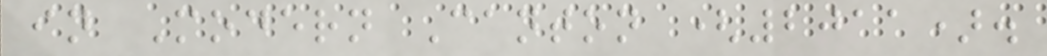in Modern Canton (2011).
